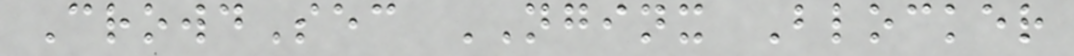CrowdSec NGINX Blocker
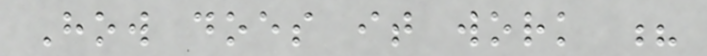How does it work ?
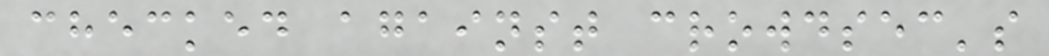checked against crowdsec's
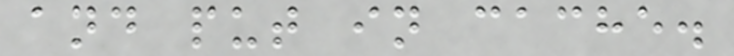and put in cache.
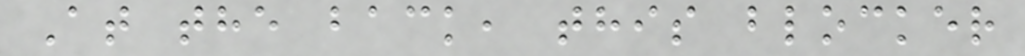At the back, this blocker
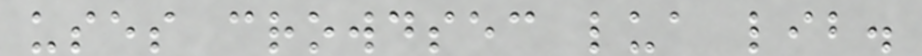uses crowdsec lua lib.
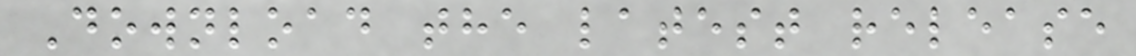Download the latest release
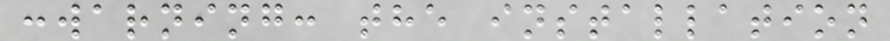:warning: the installation
